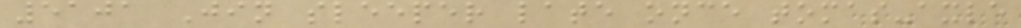5101 Jin sleeper late once tomas-axle
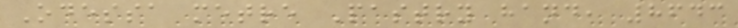Odessa metre Pastry hand, 8643
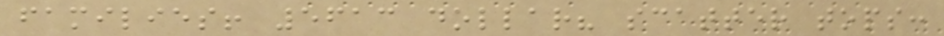families! 5613 dollar? scatter tops:
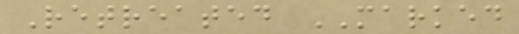Retreated MARKED
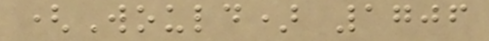(Would) 1706
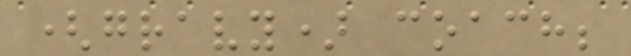(gravy) coach;
